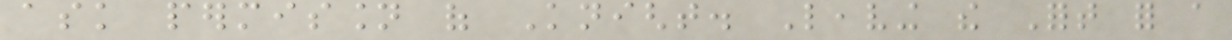ask permission of Knight. Leaving the Fort for a
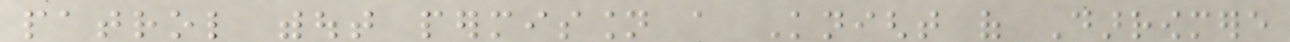patrol without permission a Knight of Darrowmere
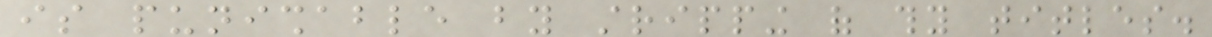is punishable by stripping of thy titles.
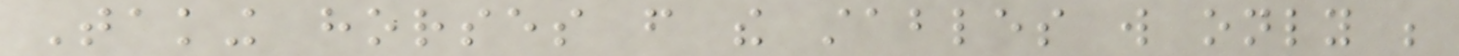Taking horses from the stables will only be
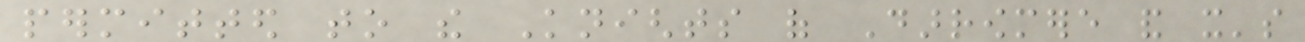permitted to the Knights of Darrowmere and it's
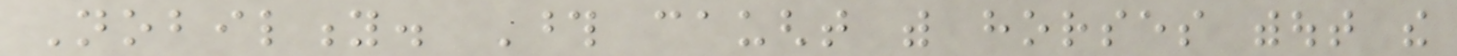Nobility. Those caught with horses without the
